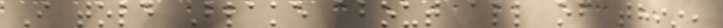I told Blake about all of this,
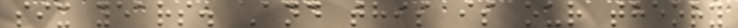six years. And this is our theory
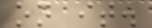on it.
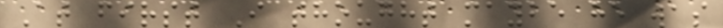At first I thought maybe he was
